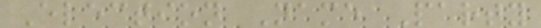Election Name Party
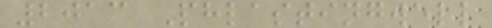2013 Phlastingwell
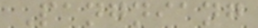Pangniang
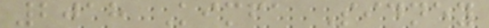2018 Kimfa Sidney
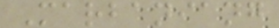Marbaniang
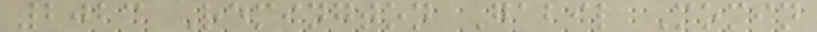2023 Remington Gabil Momin
